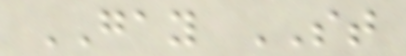GAY ST
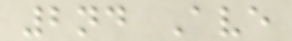2nd Ave
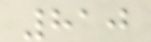810
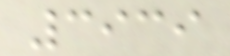3939
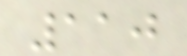110
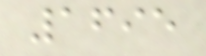1695
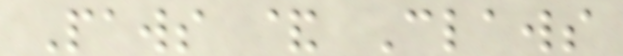Paws & Claws
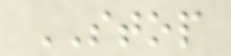STOP
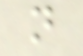n
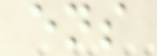ens
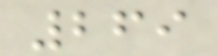269
